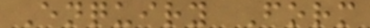Enquiry Form
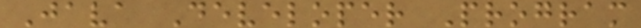Java Developer Program
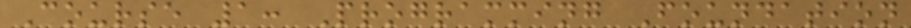Course 1: Programming Foundation
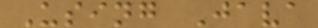Using Java
